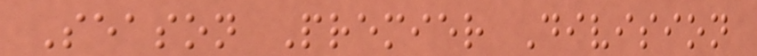Season Premier Division
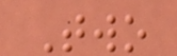Two
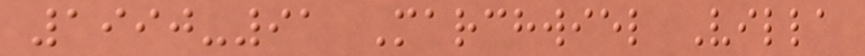1990-91 Marchwiel Villa
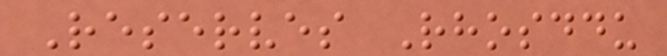Reserves Rhosddu
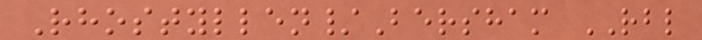Rhostyllen/Bersham RBL
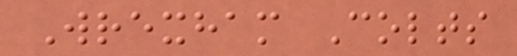Wrexham Colts
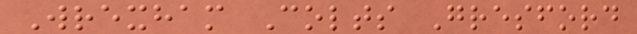Wrexham Colts Gresford
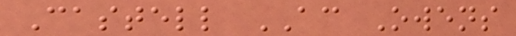Castell AC Owens
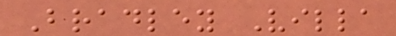Bradley Villa
